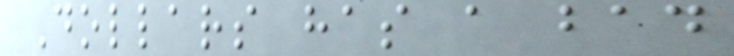Dollars has a bad
